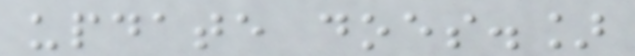update does.]
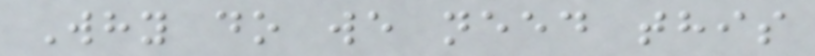Why do we need this
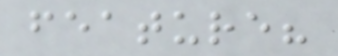feature?
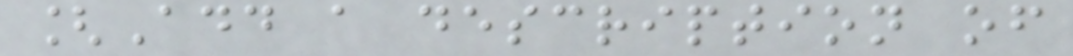[Add a description of
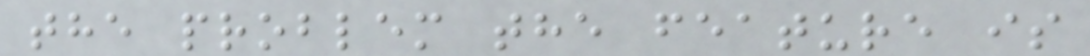the problem the feature is
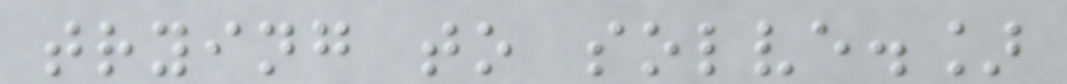trying to solve.]
